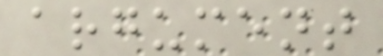argument
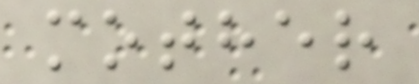mother
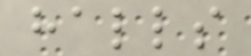halls
